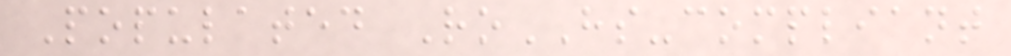Populated RoHS-compliant
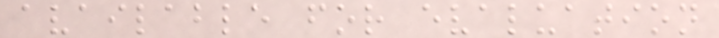available for evaluation
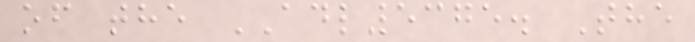of the ADL5375. The
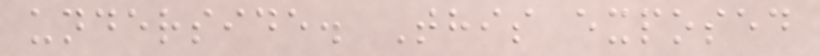underside. This exposed
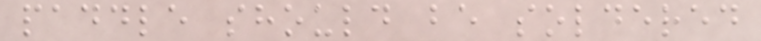paddle should be soldered
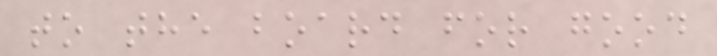to the board for good
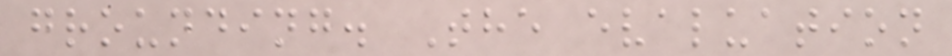grounding. The evaluation
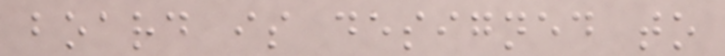board is designed to
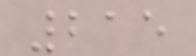215
